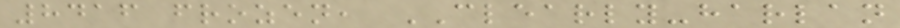8416 frozen, CLEARLY-harlan
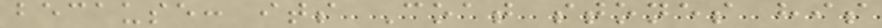because: its Coat stones his
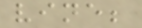vine;
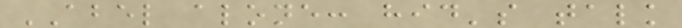ABEL alone: hid's talk
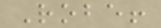Robe!
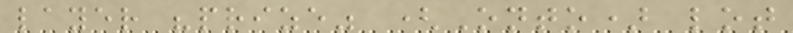layer "prize" (Onto) lot
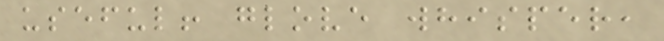useful! glove whisper,
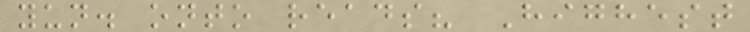yun. onto reads? Highest
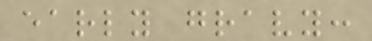early gravy:
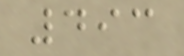493
